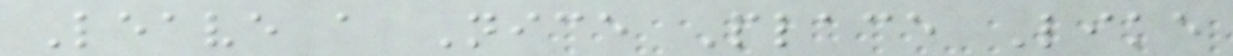Leave a Nice Place Like
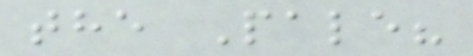the Pale?
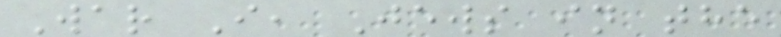War I, Jews in the
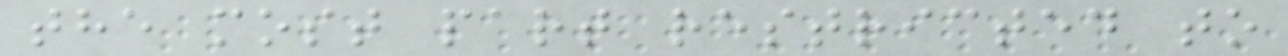the most part restricted to
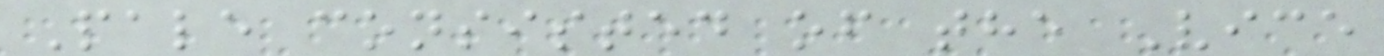Pale consisted of the Vice
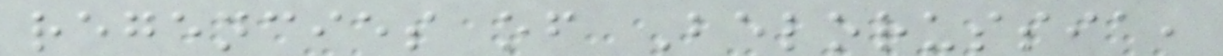regencies of Belorussia,
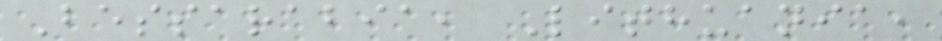Bessarabia, Lithuania,
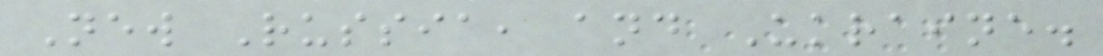New Russia, and Ukraine.
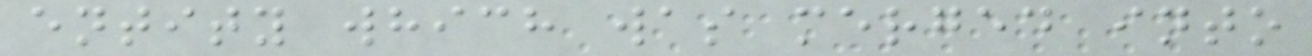entity which was merged into
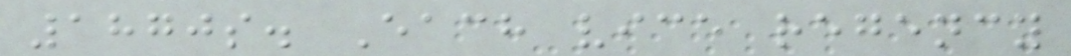1870s. Each vice regency
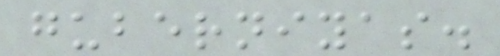guberniyas.
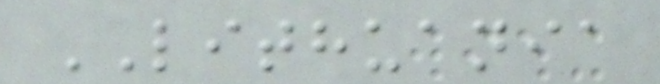LITHUANIA
